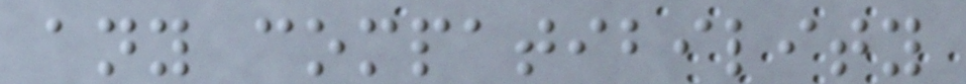any compatibility
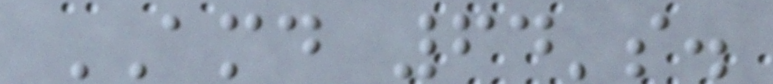AMD 64's.
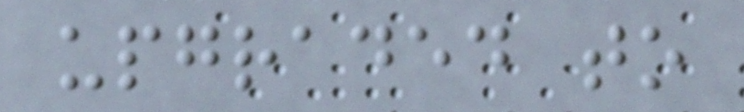upgraded to
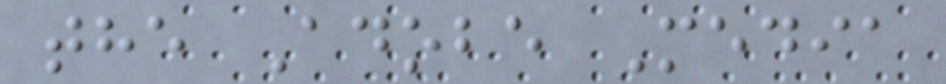the Adobe Media
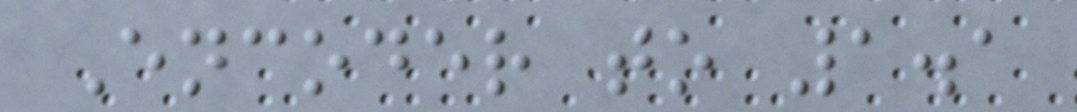Encoder to 1.1
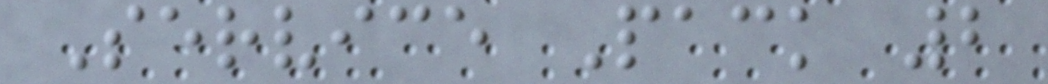Service Pack 2
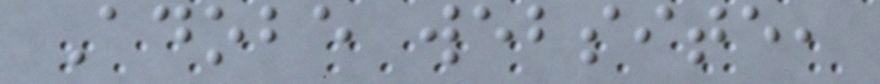Adobe website,
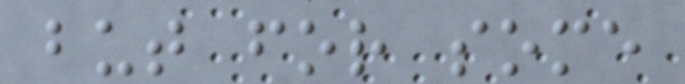but for some
